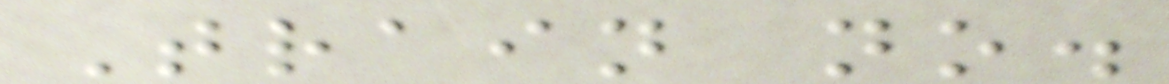Train no.
